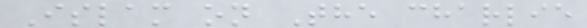Islam on The charlie
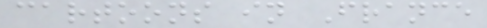cartoons in France
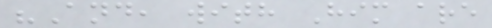"And, with Him are
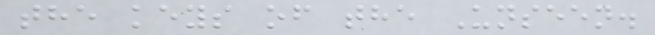the keys of the Unseen.
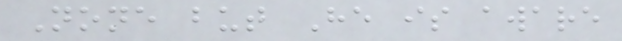None but He is aware
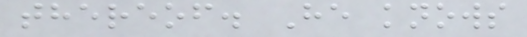thereof. He knows
